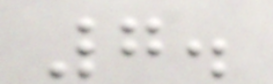7.
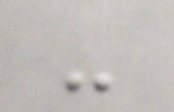-
